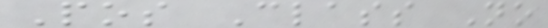Pos Class No
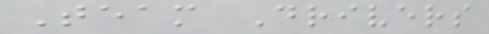Team Drivers
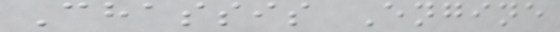Chassis Engine
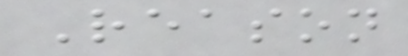Reason
